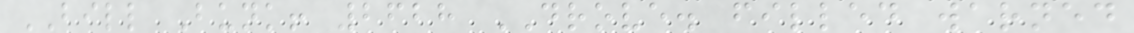BILL Bunk! 2628 DROVE. filled warned
